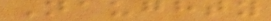Naughty
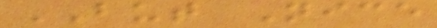BUT Nice
